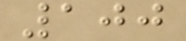100
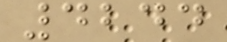4244
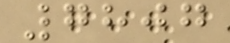7807
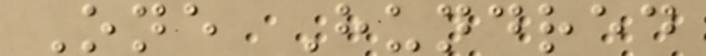One Hundred
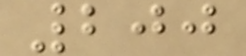200
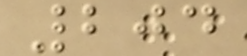204
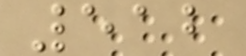512
